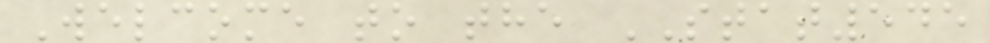Welcome to the STAT545
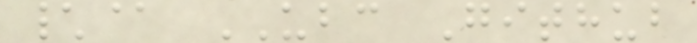\@ UBC Github
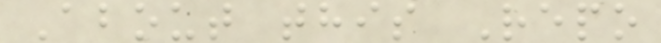About this Repo
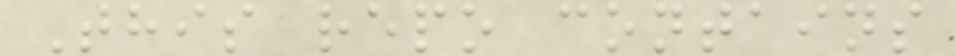This repo contains
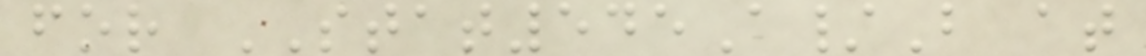for STAT545A/B at
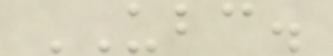UBC.
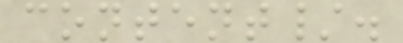content/.
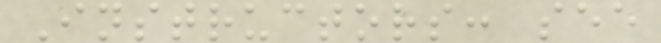Instructors: see
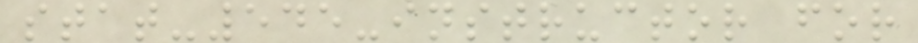stat-545-instructor for
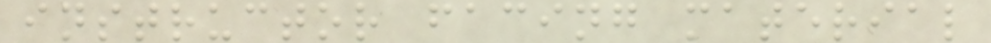instructor facing material
